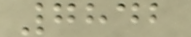7842
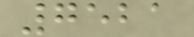7521
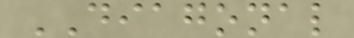DIAGONAL
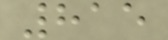815
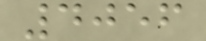4056
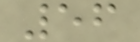56
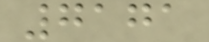7171
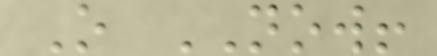O NOW!
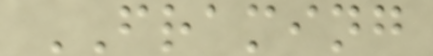FRAMING
